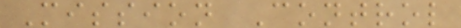Mission Control
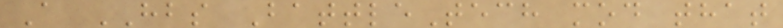A HBS BattleTech mod that
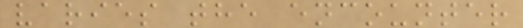varies the encounter
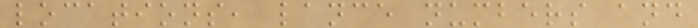locations, lance numbers and
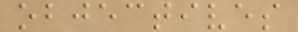objectives
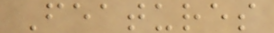Features
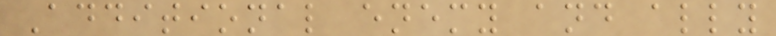Additional enemy and ally
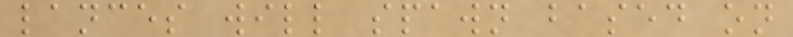lances will spawn based on
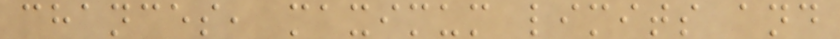chances, maximum limits and
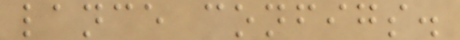lance configs.
